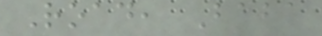Road, Baba
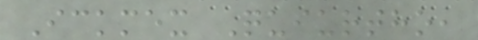Ickmex Quiurtho,
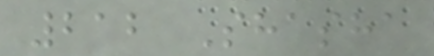212 Shasha
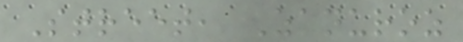Street, Zanuroz
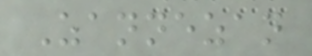Zannezan
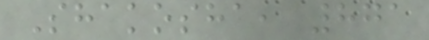Shakosha, 871
